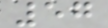57
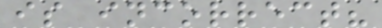is incorrect?
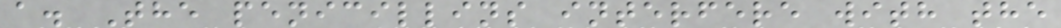a. The penicillins interfere with the
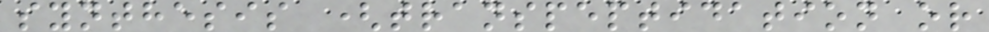synthesis (transpeptidation or
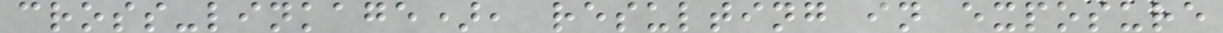cross-linkage), resulting in exposure
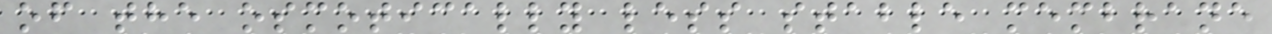of the osmotically less stable membrane
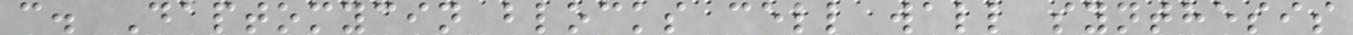c. Daptomycin blocks cell wall synthesis
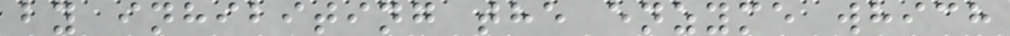by inhibiting the enzyme which
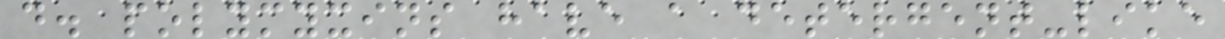d. polymyxins have a detergent-like
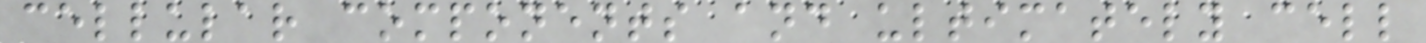cellular components and ultimately cell
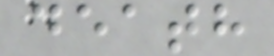death
